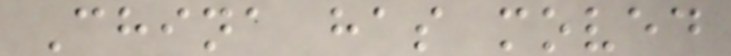China has moved
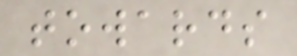towards
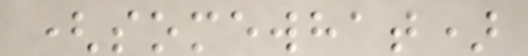(somewhat)
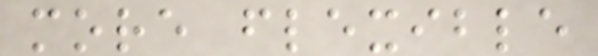more flexible
